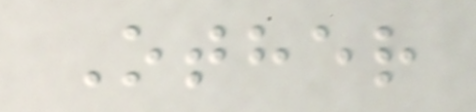Other
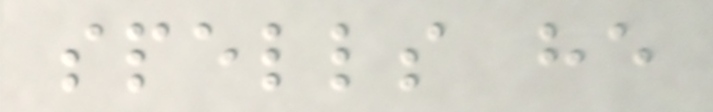spells he
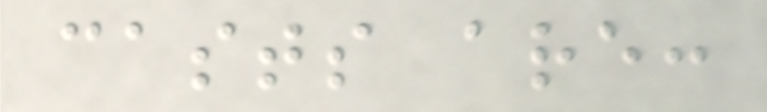casts are:
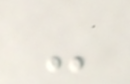-
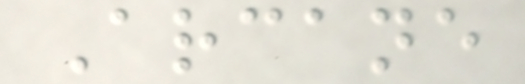Arcane
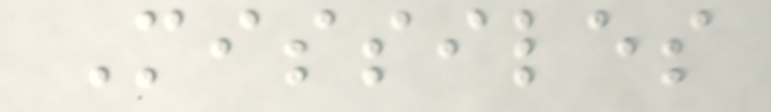Missiles
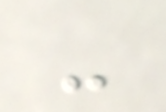-
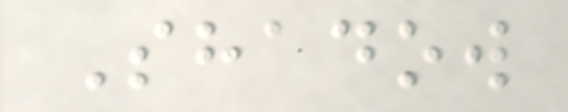Shadow
